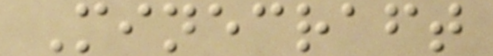Minecraft
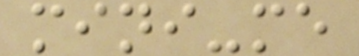mini-me
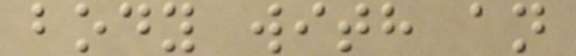body with an
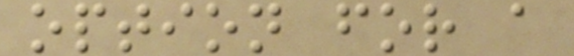option for a
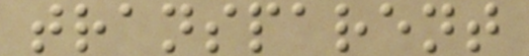transparent
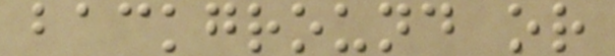background or
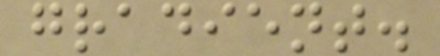gradient.
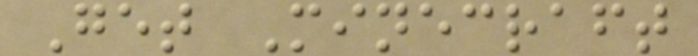Get Minecraft
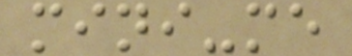mini-me
